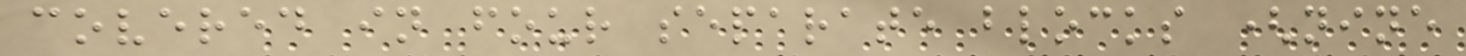covered in four separate blocks (nine
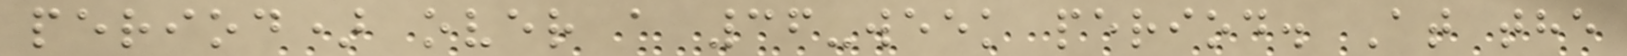period) over a 36-week period. At the
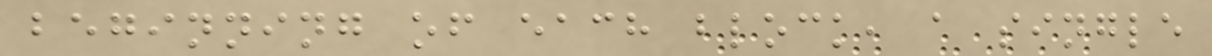beginning of each block, a single
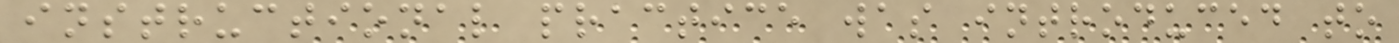instructional practice was introduced to
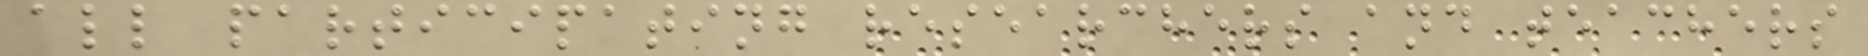all participating researchers and teachers
